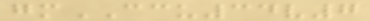gmCCU34v7
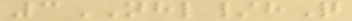3NHL/hQ
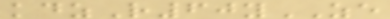kdzR60yZE
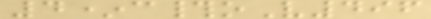4*c#oV496
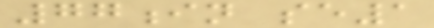77in se1
